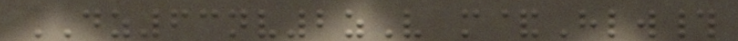DZ63nv2zV m&Hlw#
